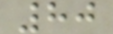80
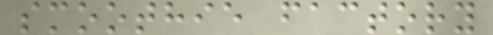smoothie factory
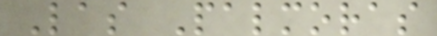Las Palmoras
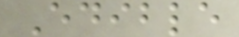Edible
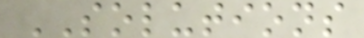SOLUTIONS
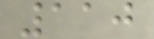110
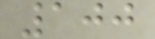100
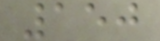150
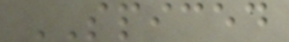SPICED
